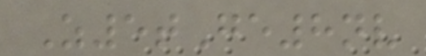Z5tGe8nv
